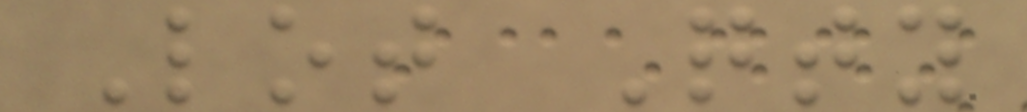Lot Qty
